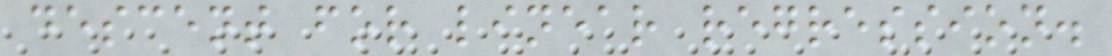descent for linear regression.
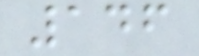146
